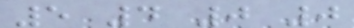5 4 0 0
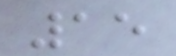15
